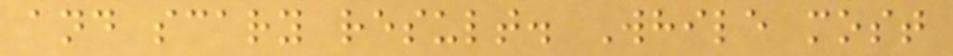and scary result. While most
